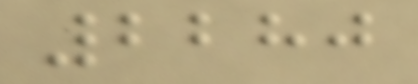2280
